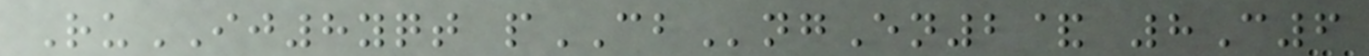RuIJ8yqt pCBngEn2& 8C6
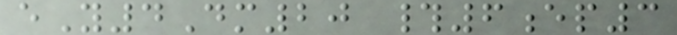eY4Dm20 #6ep3
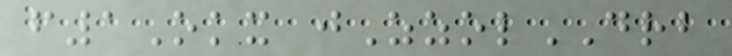f1Okx jZzolDRB
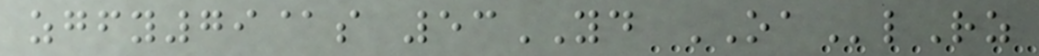zgfy79@s 53YD OAlRz
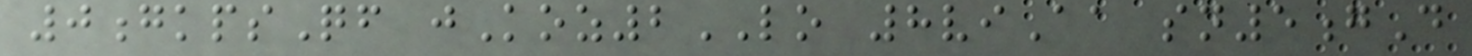0gkpsQf jKoz2LO 8viAa sn5gD
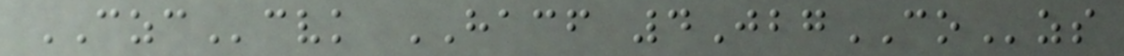CZCcvk HACF 4JbgCOzs
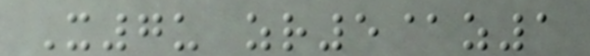X7u zr5@z1
